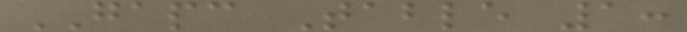GAPC Table 1:
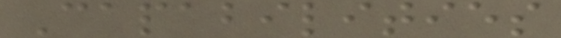Capabilities
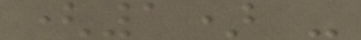(1) -
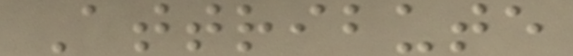Attribute
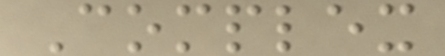Complex
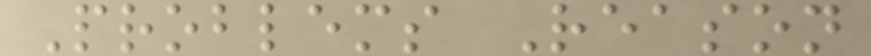Problems Reason
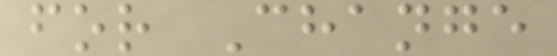for Change
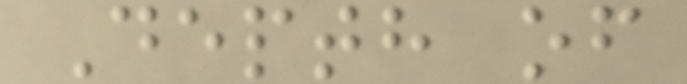Depth of
